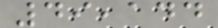49,144
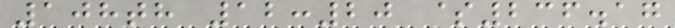108th 12:20 $236.17
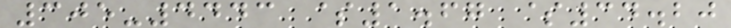305-4443 $1.67 $34.20
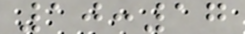10:17
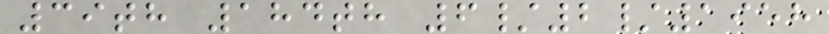39th 184th 6/2/1958
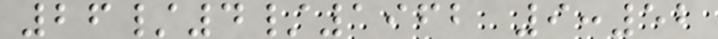26/4/1962 9:52
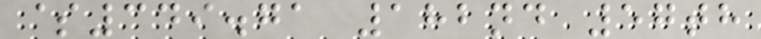$349.71 182nd 57th
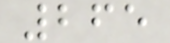265
